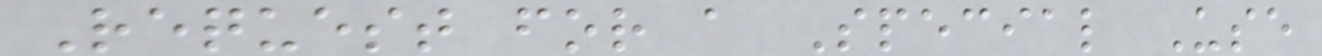Request for a Special Use
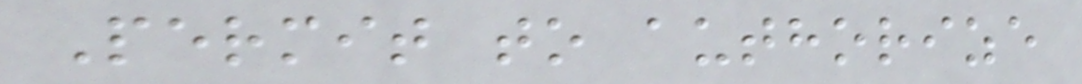Permit to authorize
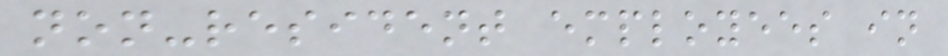non-resident employees in
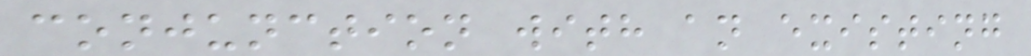conjunction with an existing
